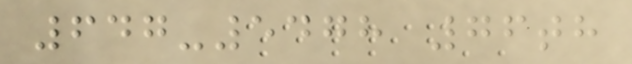647-5478 76th
